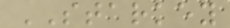STARKEY
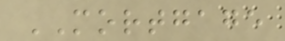MORTGAGE
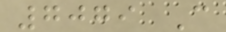7079 C
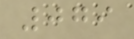079
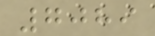7089
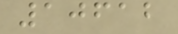10612
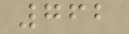762
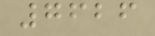7626
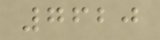7620
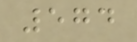574
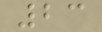23
